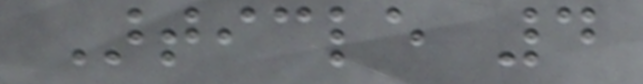Article 4
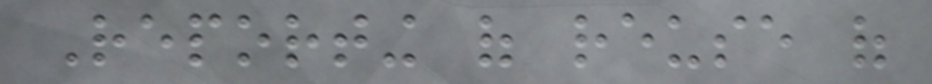Reporting of reuse of
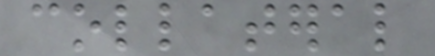collateral
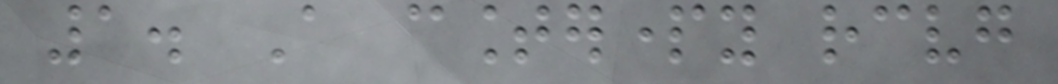1. A counterparty receiving
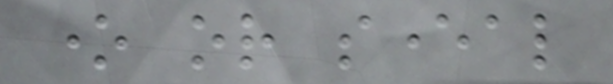one or several
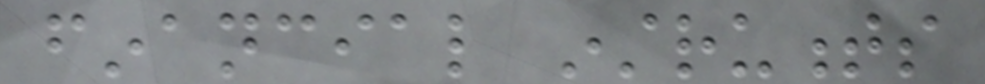financial instruments
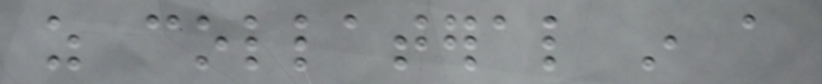as collateral in a
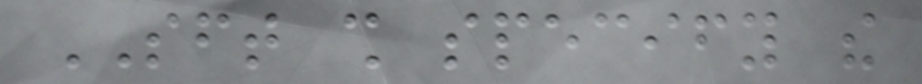SFT shall specify the
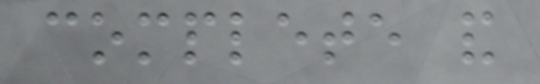complete and
